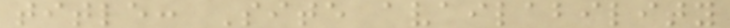title: Site availability
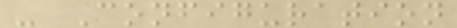- Configuration
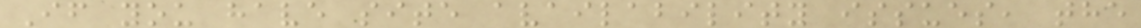If you have site availability issues, the
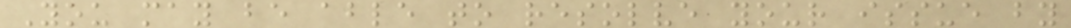You may be able to resolve your issue by
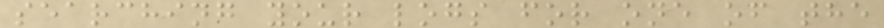searching your logs for one of the
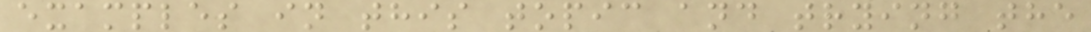examples in this topic and trying the
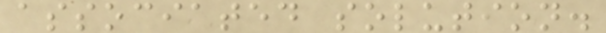associated solution.
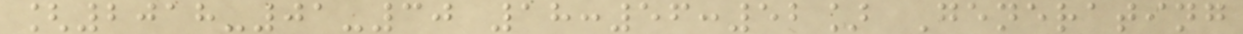[2018-01-30 18:56:52] Generating
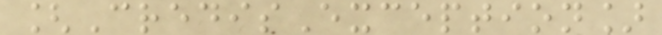[CredisException]
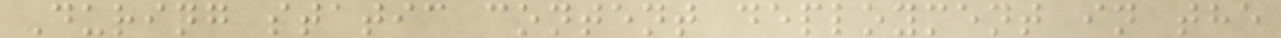During static content deployment in the
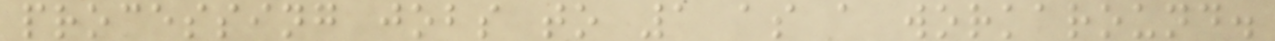processing jobs to 1 as a workaround.
